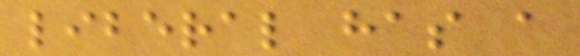liberal has a
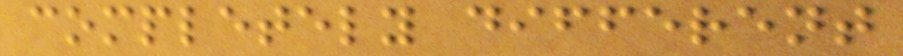completely different
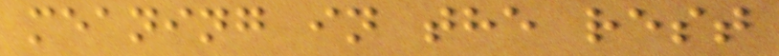meaning in the rest
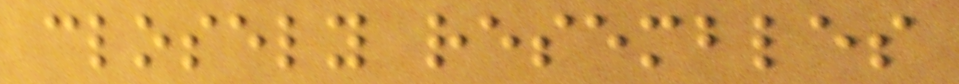closely resembles
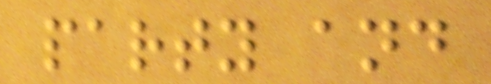party and
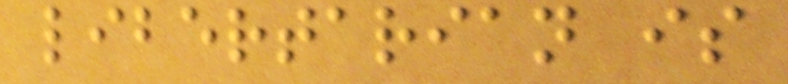libertarian is
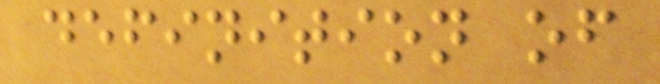definition of
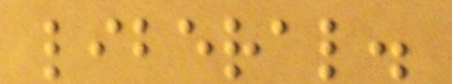liberal.
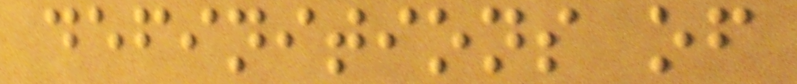definitions of
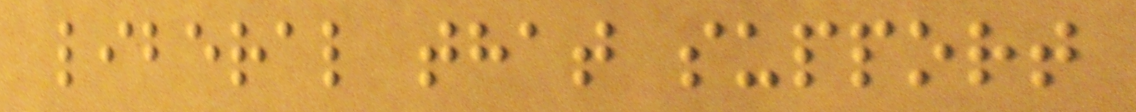liberal that support
